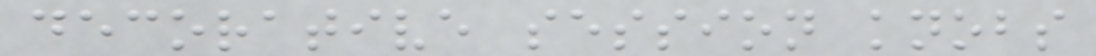decorative session knobs
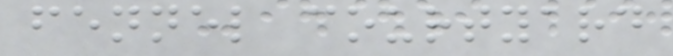fennel courtyard
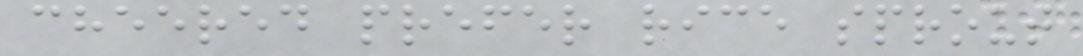cheered prefer rice sprout
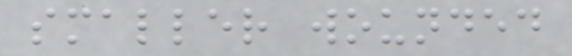smaller wounded
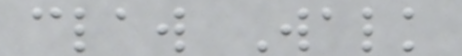claw Walk
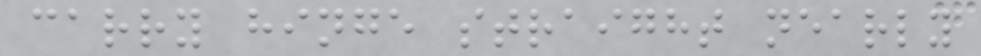carry hinge straight nearly
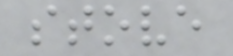stove
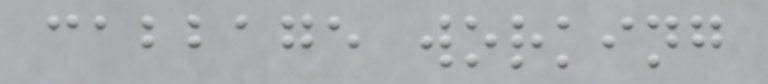cabbage working
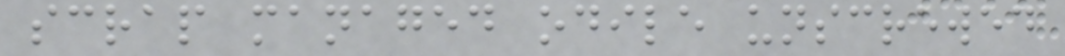scrap managed odile unscrewed
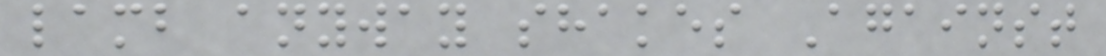lamb anyway shakes Against
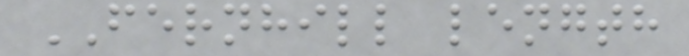FERNHILL length
